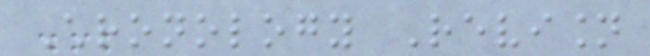Chronology Revision
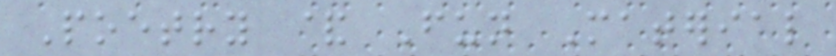Poetry & Fun Material
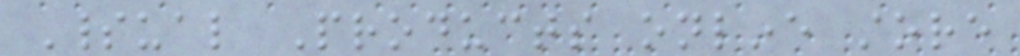Spiritual Products online store
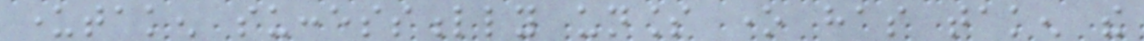undertaken successfully unless one has taken the
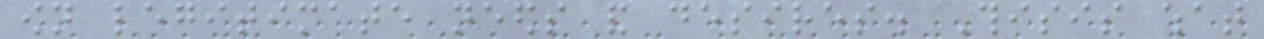own legitimate needs and desires. Thisis what
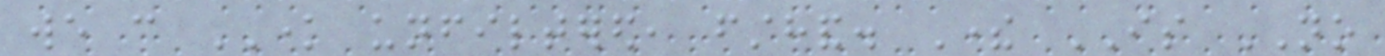we can KNOW unfiltered, firsthand. There IS NO
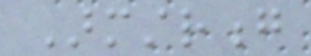Armstrong
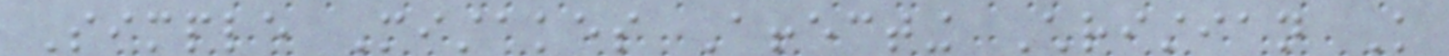Simple Mistakes Affecting Christian Knowledge
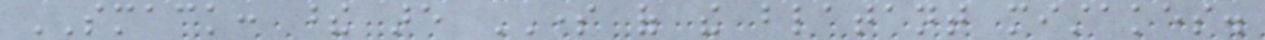SMACK: these are SOME of the blatant mistakes.
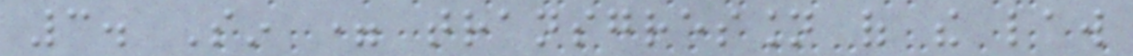3. Sin = transgression of the law
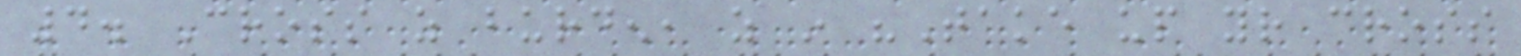4. Cross as burden, as in "Take up your cross
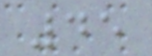45
